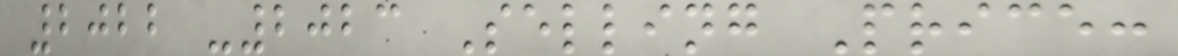2022 -2023 Selling Price:
